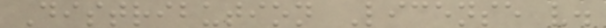Distribution License v.
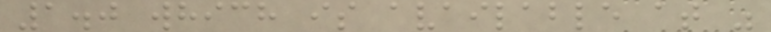1.0 which is available at "
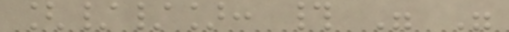[//]: # " "
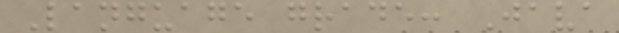Language grade: Java
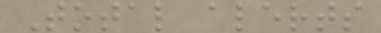Total alerts
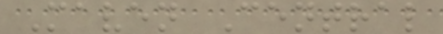Maven Central
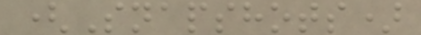(Snapshots)
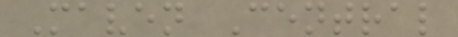Maven Central
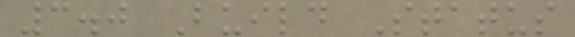3.0 Build Status
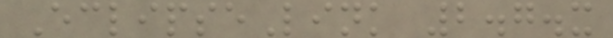EclipseLink 2.7.x
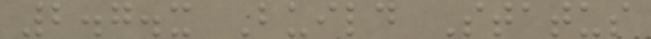2.7.x Build Status
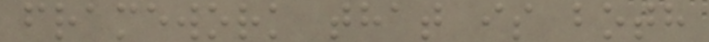framework that is both
